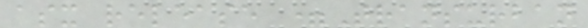asx release =Transurban
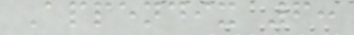Appendix 6:
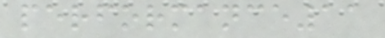performance11
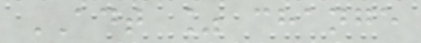ADT % change
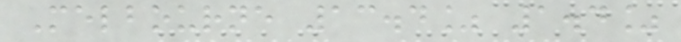Melbourne 13.4% 1.4%
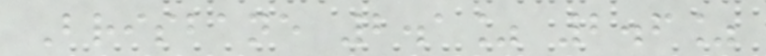Brisbane 2.1% 2.6%
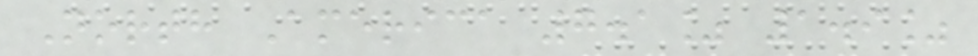North America 7.1% 1.9%
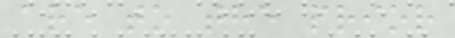are to the prior
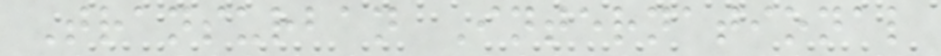Transurban International
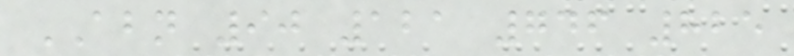ABN 90 121 746 825
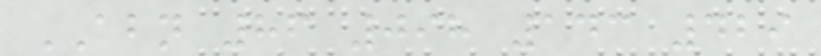ABN 86 098 143 429
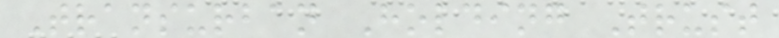Transurban Holding Trust
